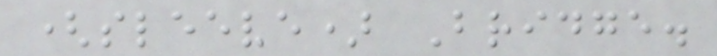(sleeve) Bridge.
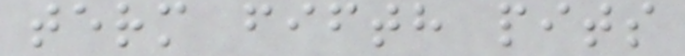term fifth pits
